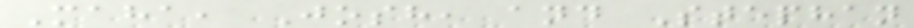Maha, Josh, and Stephan
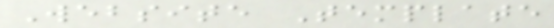Website Template
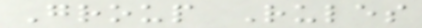Group Rules
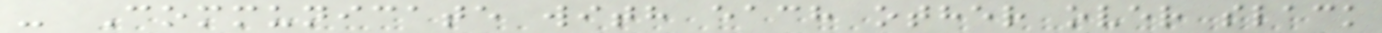- Communicate with each other over slack
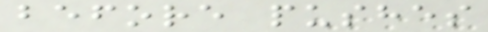before pushes
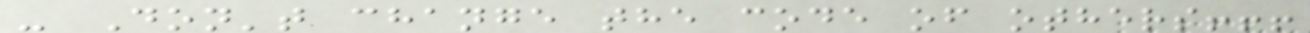- Don't change the code of others!!!
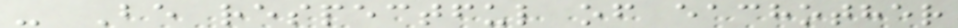- Be respectful of eachother
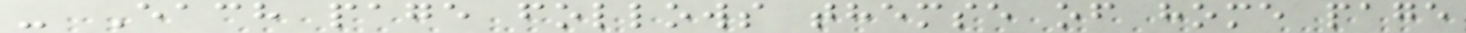- Each page follows themse of home page
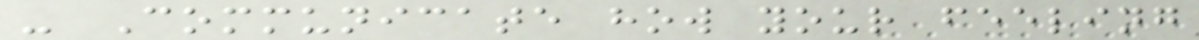- Communicate how your feeling
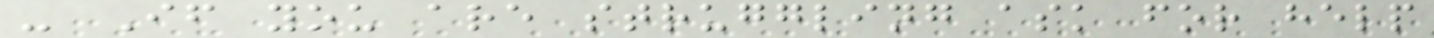- If you are struggling ask for help
